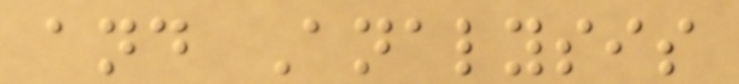and Analysis
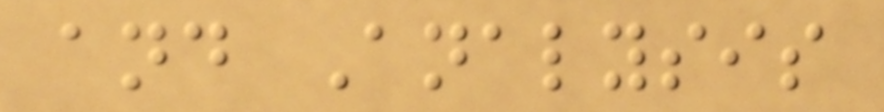and Analysis
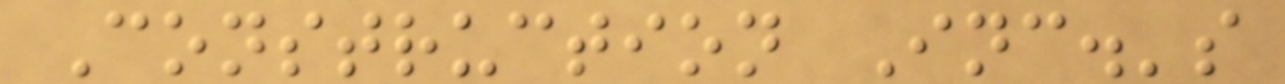Construction Inc.'s
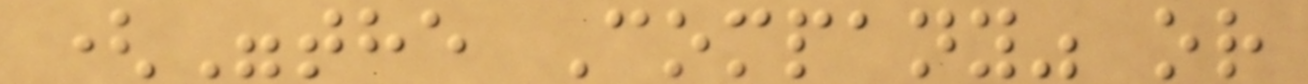("the Company" or
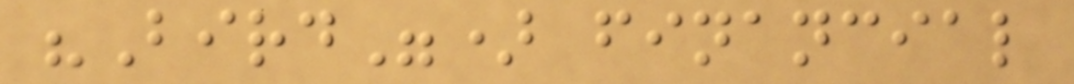"Bird") financial
